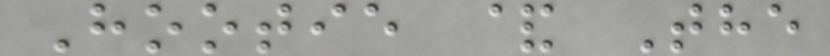Hootie & The
